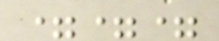===
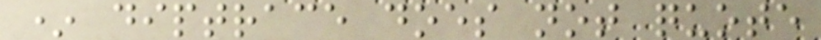* diptrace does not quote
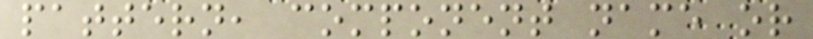pattern, component name or
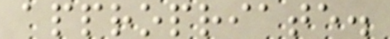appropriate.
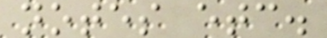notes etc.
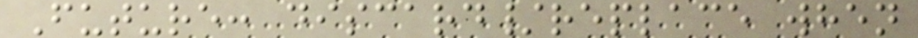Future: discard/replace when
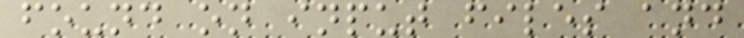found on input files and
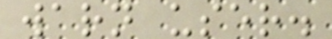warn user.
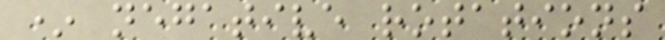* negative rotations
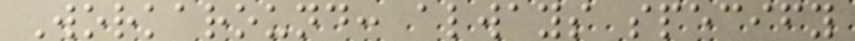Workaround: always specify
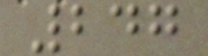247
